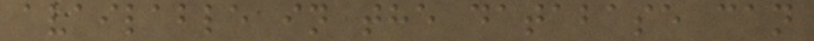available in the database can
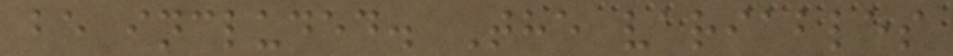be included. The variables
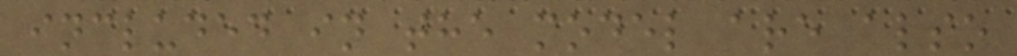included in the model are also
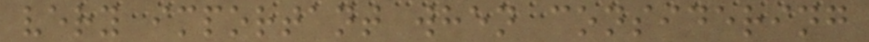very important when considering
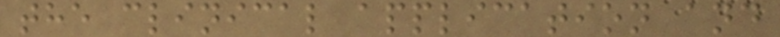the clinical application and
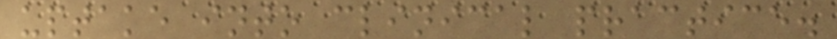uptake into clinical practice.
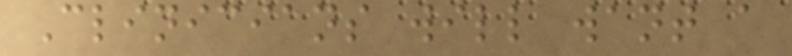Clinicians will want a
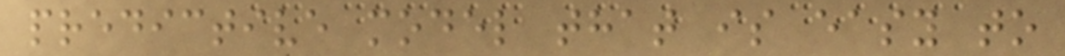predictive model that is easy to
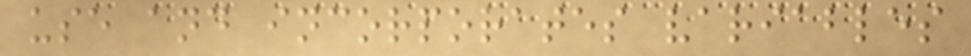use and incorporates variables
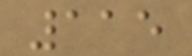115
